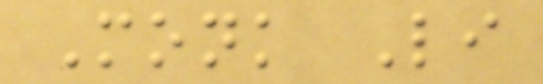Monk Li
